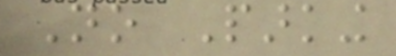No Parking
